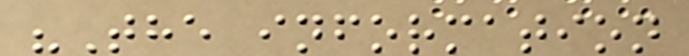"The information
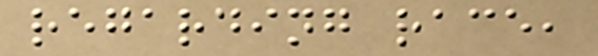regarding race,
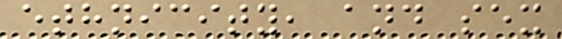ethnicity, and sex
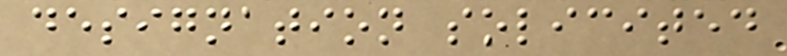designation solicited
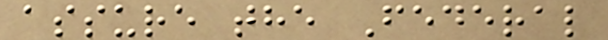assure the Federal
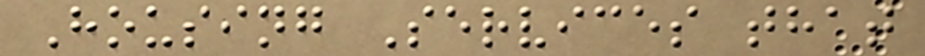Housing Services that
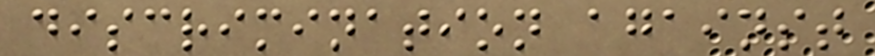discrimination against
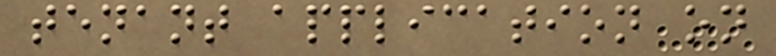tenant application on
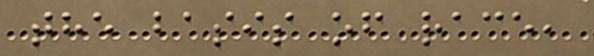the basis of race,
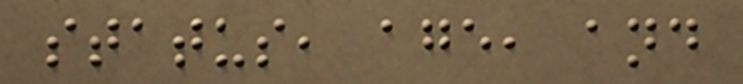status, age, and
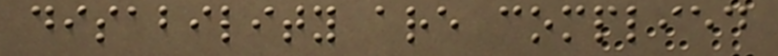disability are complied
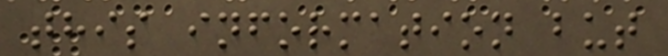this information but
